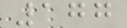177
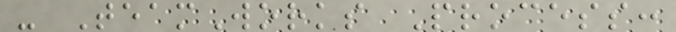- TeamWorks Process:
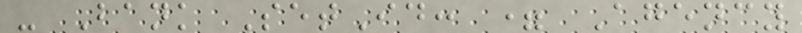- Bank SetId: = Agency
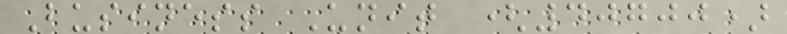Business Unit (40700)
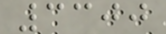3300
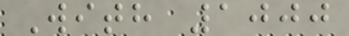With 1000
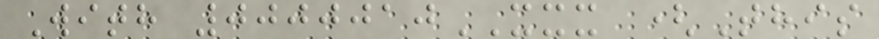With 0000010XXX (This
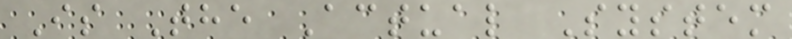Is The Actual System
